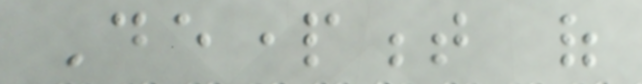Department of
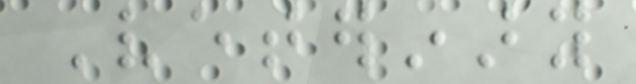Veterinary
